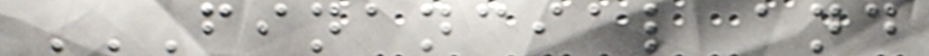FINANCIAL AND
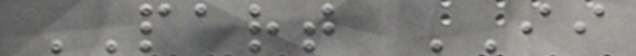PART II
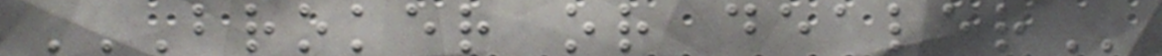BROKER OR DEALER
